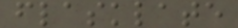flasklate
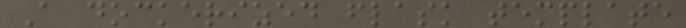A dockerized flask template
